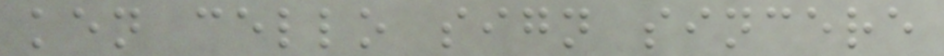ken cello sign sincere
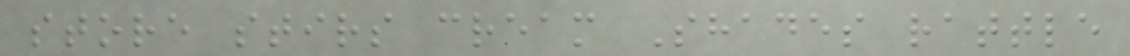store stirs cream Shades rattle
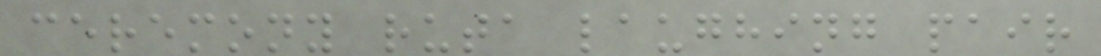ceremony ruta laughing pair
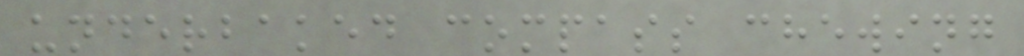underbaked compass chewing
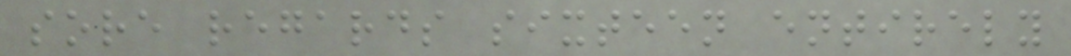sore regards sixteen entirely
